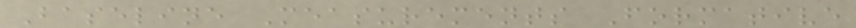Baseline Measurements Formative
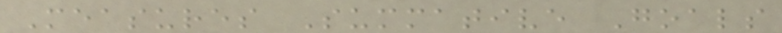Measures Summative Goals
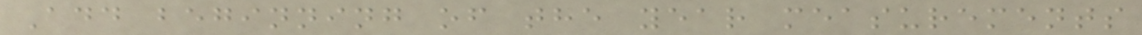Add beginning of the year measurements
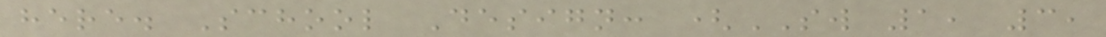here. School Design: (SW 1, 3,
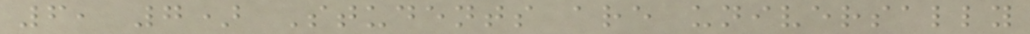6, 7) Students are universally
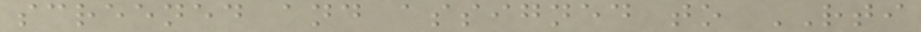screened and assigned to RTI
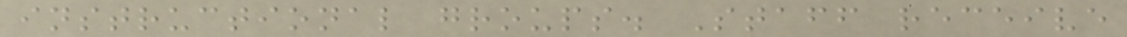instructional groups. Staff receive
